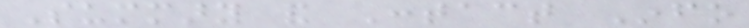Summary and Contact Info
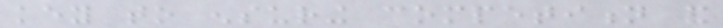key to ensuring competition and
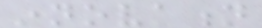innovation
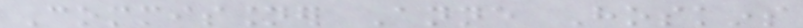Commissioner Anne Hoskins
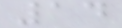14
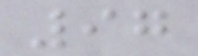97
